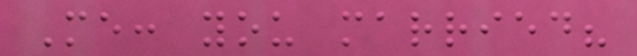Me: you married?
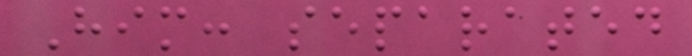Him: separated
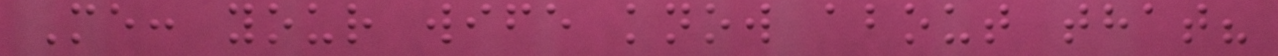Me: your wife know about that?
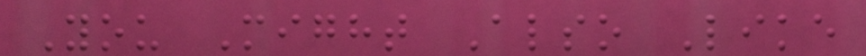You Might Also Like
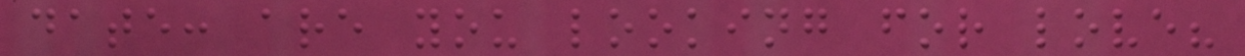date: are you looking for love?
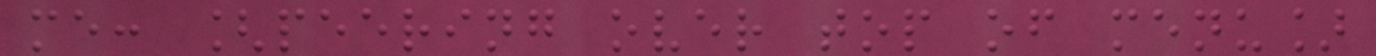me: [peering over top of menu]
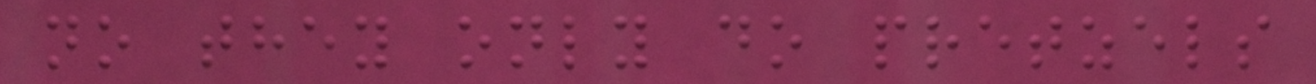no they only do pretzels
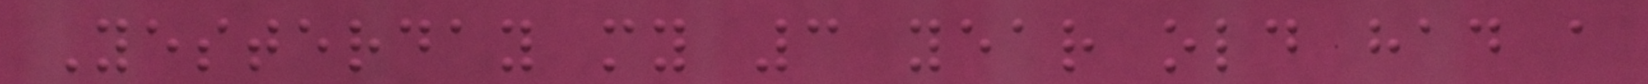Yesterday my 3 year old had a
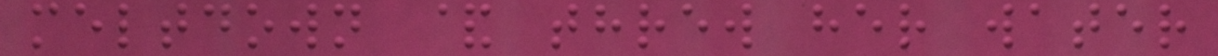meltdown & threw her water
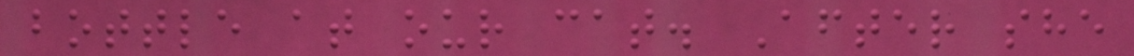bottle at our cat. After she
